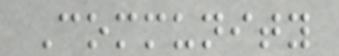Community
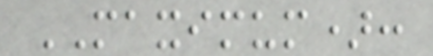MAXIMUM):
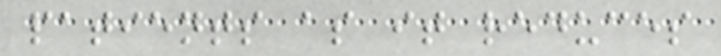patients as it reduces
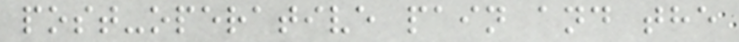post-operative pain and the
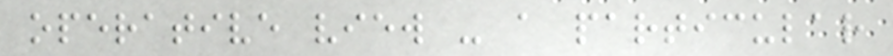operative view - a particular
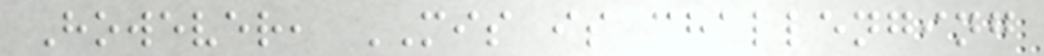However, MIS is challenging
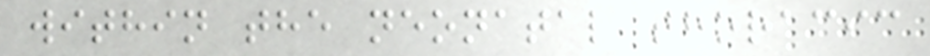within the neonatal thoracic
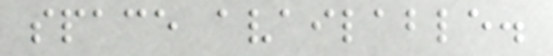space available.
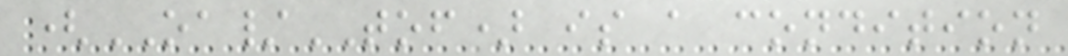(OA/TOF) is a condition
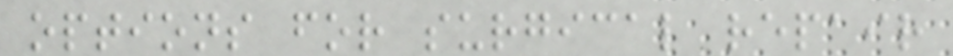options for surgical repair
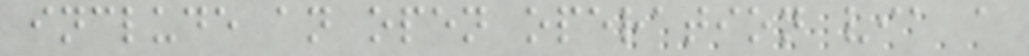include an open operation via a
